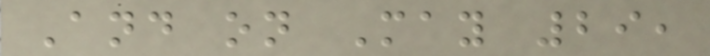And on May 29,
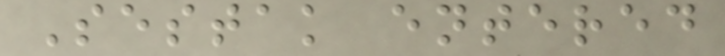Sestak entered
